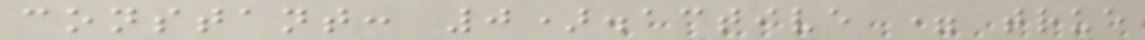constant: 0).active = true
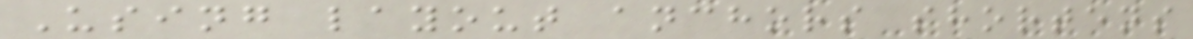Using layout anchors shortens
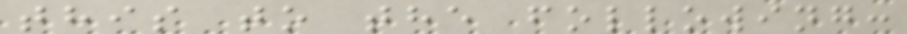this to the following:
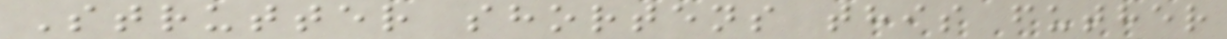Strutter shortens this futher
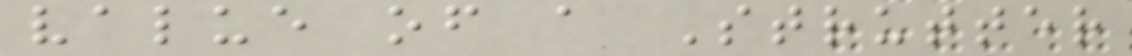value of a Strutter
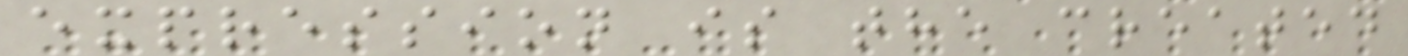expression is the created
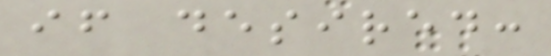if desired:
